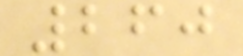260
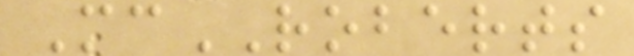McROBERTS
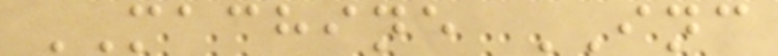MACHINE INC
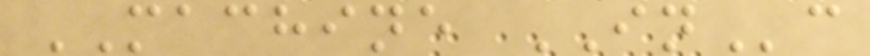MACHINE INc
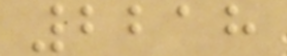2218
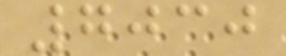7030
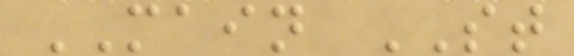MAIN ST
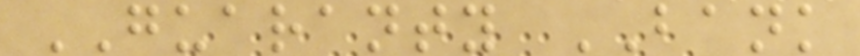GUARANTY BANK
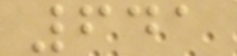641
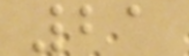21
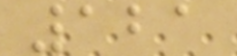121
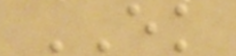EK
